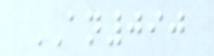AN090
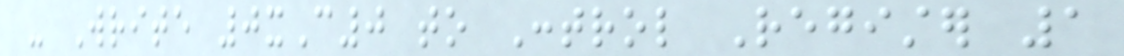- Write 0xC0 to Control Register 1
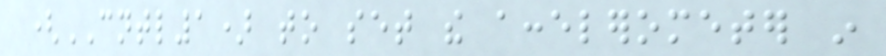(CNTL1) to set the accelerometer in
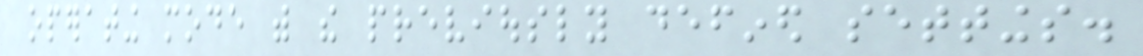operating mode with the previously defined settings.
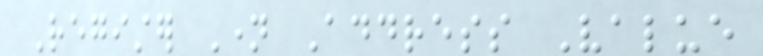Register Name Address Value
